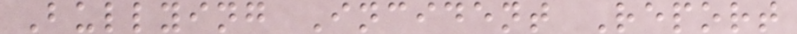Bullying Incident Report
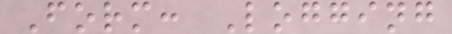Form: Logging
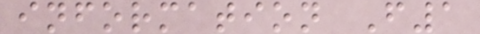information F1
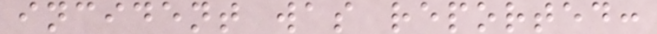incident was reported:
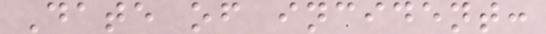Date of incident:
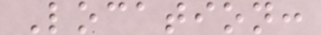Location:
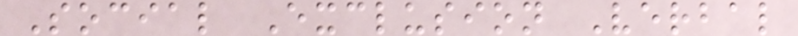Social Exclusion Verbal
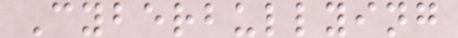Cyberbullying
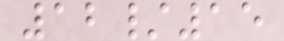12/15
